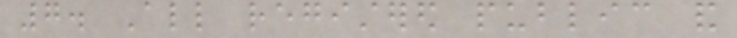7. All registered public and
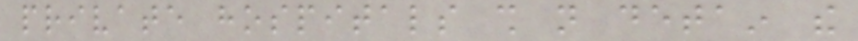private hospitals shall not detain the
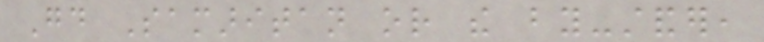Good Samaritan or the by-stander,
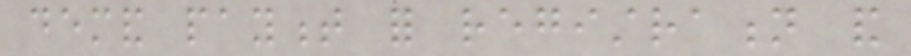demand payment for registration and
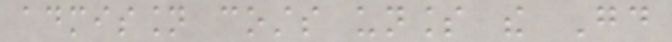admission costs unless the Good
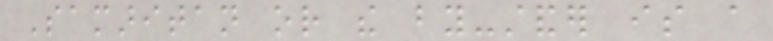Samaritan or the by-stander is a
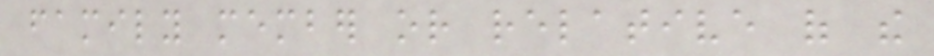family member or relative of the
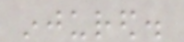injured.
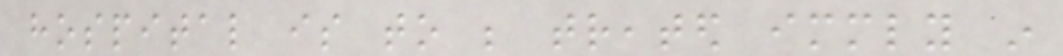hospital is to be treated immediately in
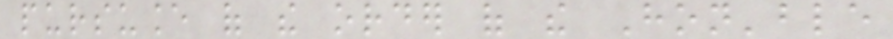pursuance of the order of the Hon'ble
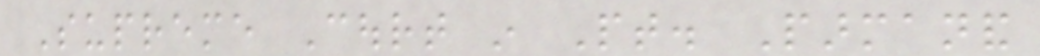Supreme Court in Pt. Parmanand
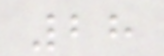28
